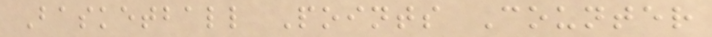Basketball Points Counter
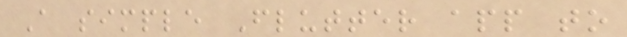A simple Flutter app to
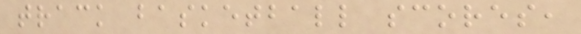track basketball scores,
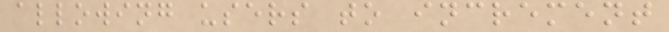allowing users to increment
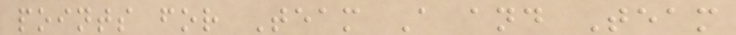points for Team A and Team
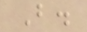B.
